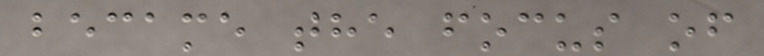became the focus of
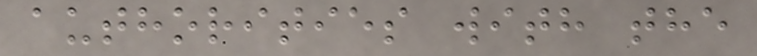authorities with the
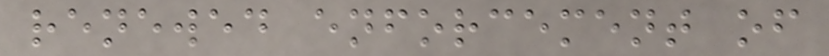renewed enforcement of
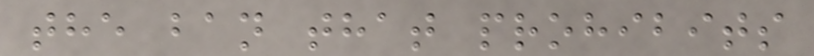the ban that prohibits
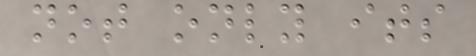not only its
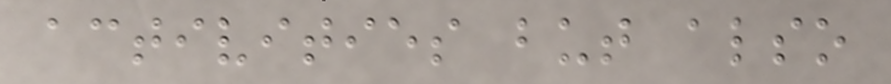activities but also
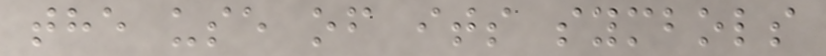the use of its symbols
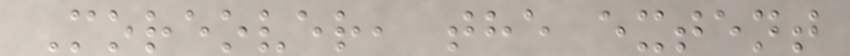Moreover, the extent
